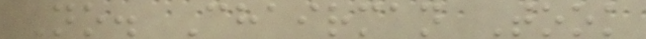No. Chairman Took
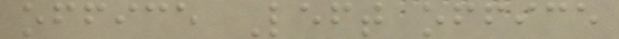office Left office
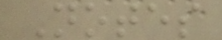Notes
